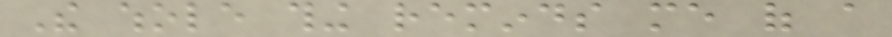The whole thing reminds me of a
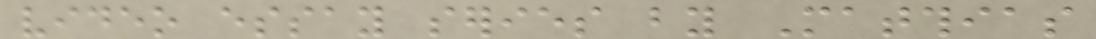video essay series by Matthias
